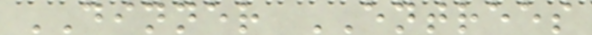DINNER ENTREES
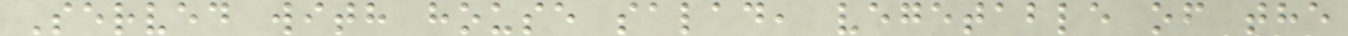Served with house salad, vegetable of the
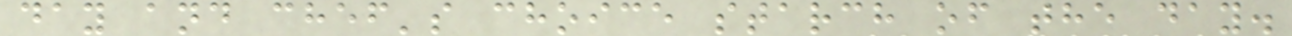day and chef's choice starch of the day.
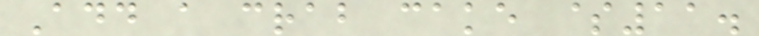Add a crab cake $11.
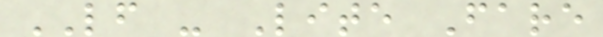LF - Lite Fare
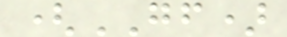(GF)
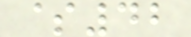$42
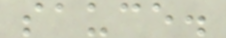sauce.
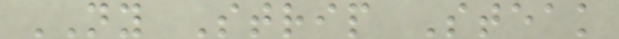NY Strip Steak
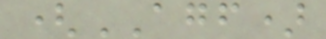(AGF)
